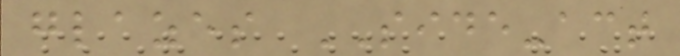glazes SIDE-act
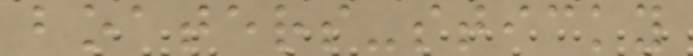boaters-sticky
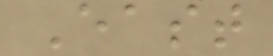East
